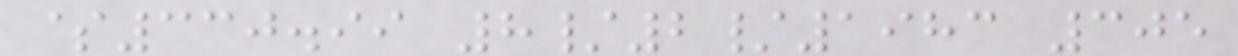$330.99 8/2/1983 305
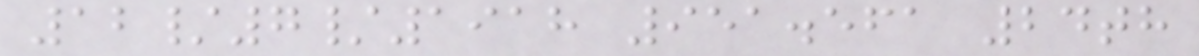12/7/1918 951.561 24th
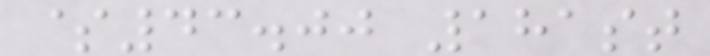$43.00 181st
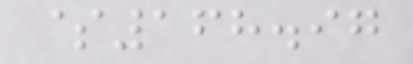$168.97
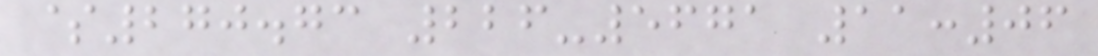$270.73 226-5671 11:06
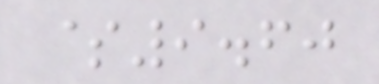$9.60
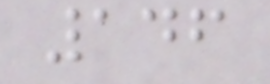146
